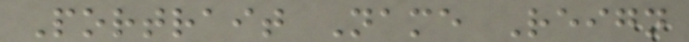Portrait Name Reign
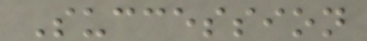Succession
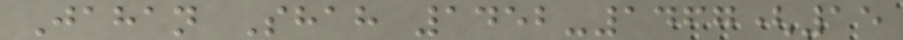Jahan Shah 1452-1467(15
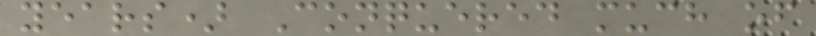years) Conquered much of
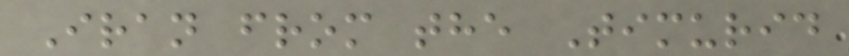Iran from the Timurid
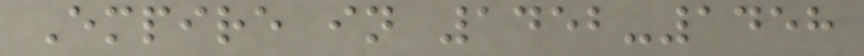Empire in 1452-1458
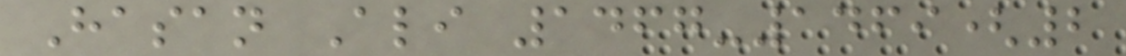Hasan Ali 1467-1469(2
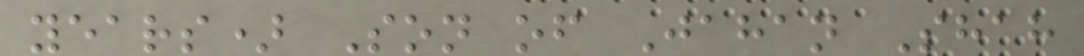years) Son of Jahan Shah
